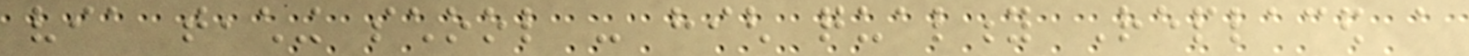via teaching school - high quality Replaced a
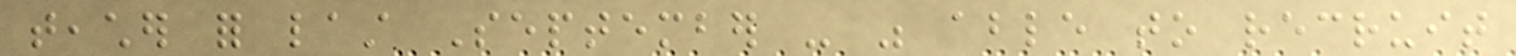teacher for last September - was able to recruit
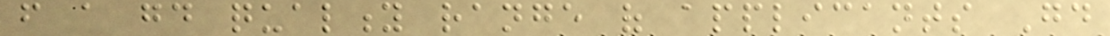from a good quality range of applicants Good
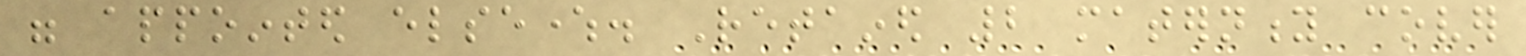were appointed elsewhere. Retained 2 maternity cover
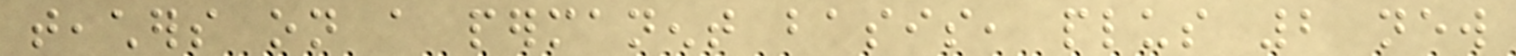teachers on a permanent basis, plus 2 new
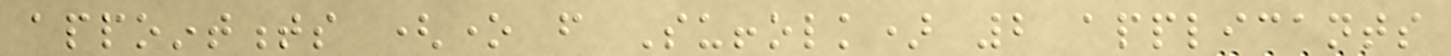appointments (one from Suffolk) 2 applicants
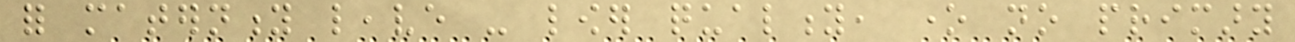for maternity leave - lower quality, one no primary
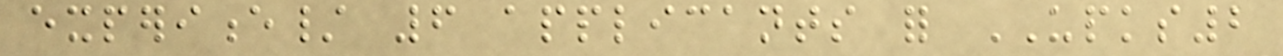experience/ 6 applicants for UPKS2
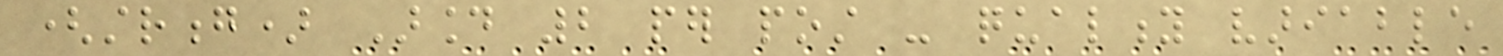(strong) Around 2 per post - quality variable
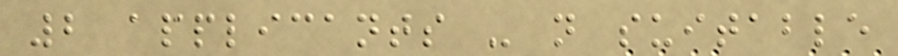2 applicants - not suitable
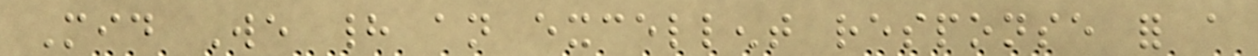Mid We had an excellent response for a
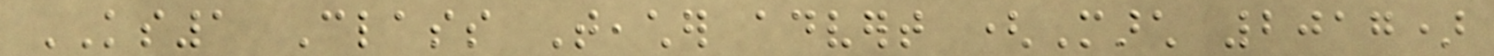KS1 Class Teacher advert (March 2017)
